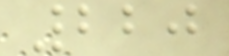220
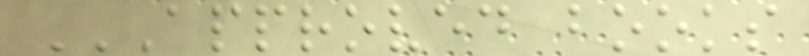APPROVED BOOKS
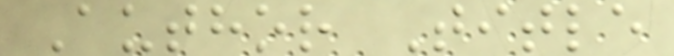Author Title
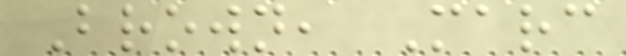Brown, Marc
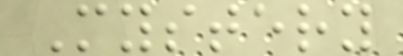Mystery
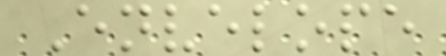Envelope
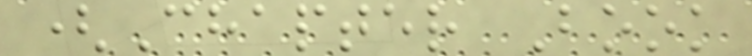(Chapter Book
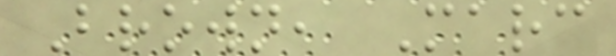Brown, Marc
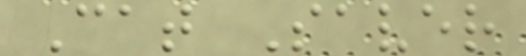Cat Saver
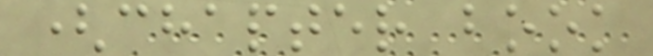(chapter book
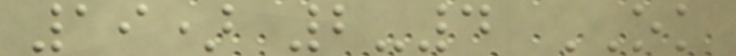19) 2-4 OK
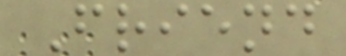Friend
